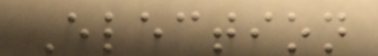Election
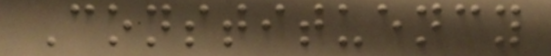Constituency
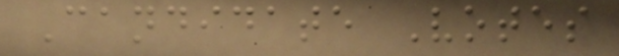Candidate Votes
